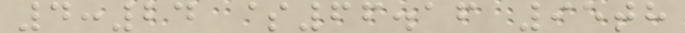4:24 $66.16 95th
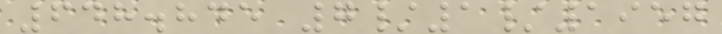648.845 7/1/1957
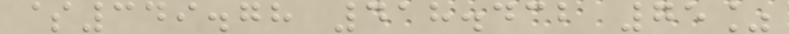$349.78 418.432 75%
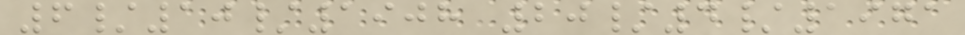6/10/1908 20/4/1971
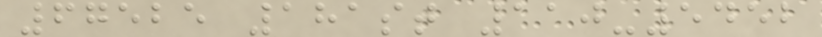67525 181st 110-5452
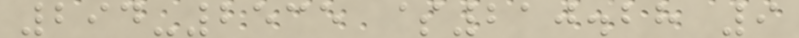294-2535 $210.28 9
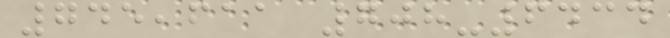745,611 708-6434
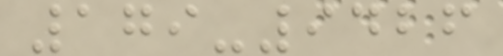179-9426
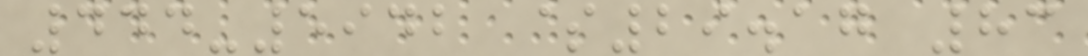444-5942 $29.17 83
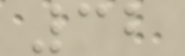32
